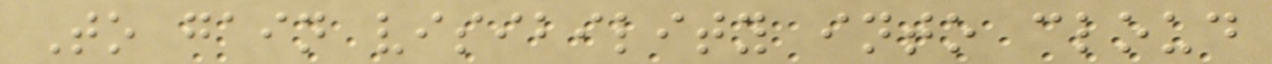To gain visibility into cloud
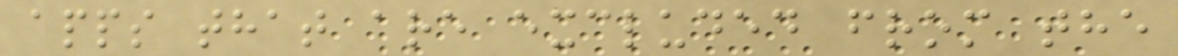apps that are excluded from the
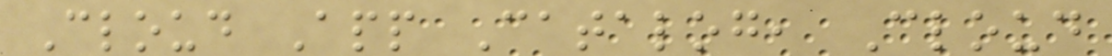Cloud App Catalog, Cloud
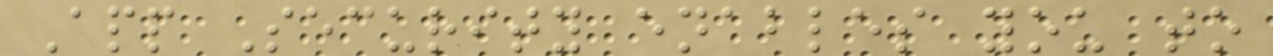App Security enables you to
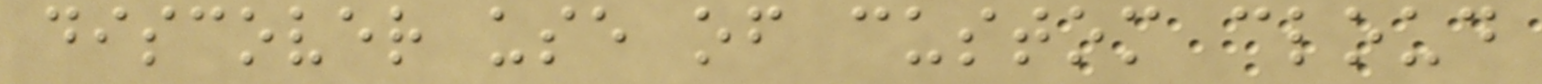discover use of custom cloud
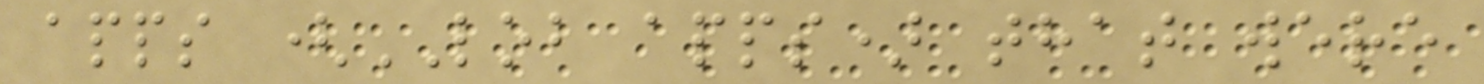apps (LOB apps) that were
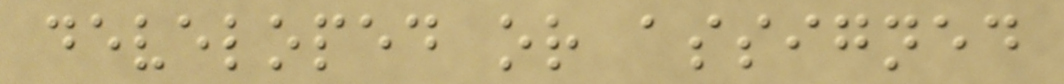developed or assigned
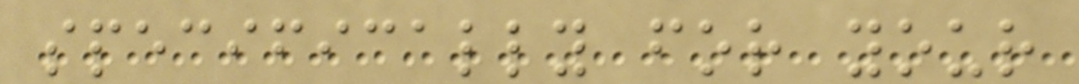specifically for your
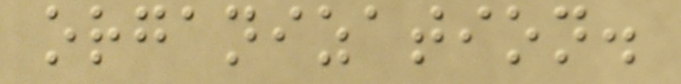organization.
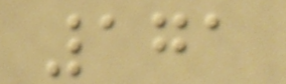171
